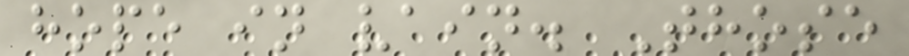hope in vain. Those
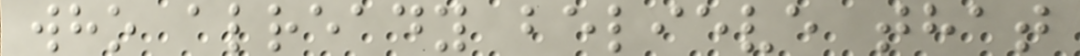who already believe that
